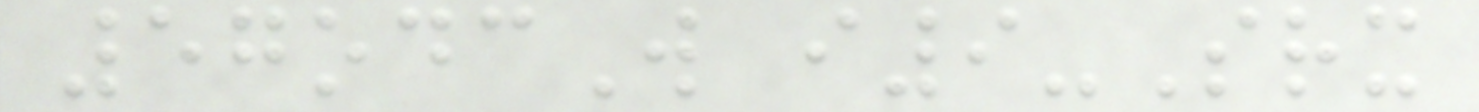57odcW i9-Srx
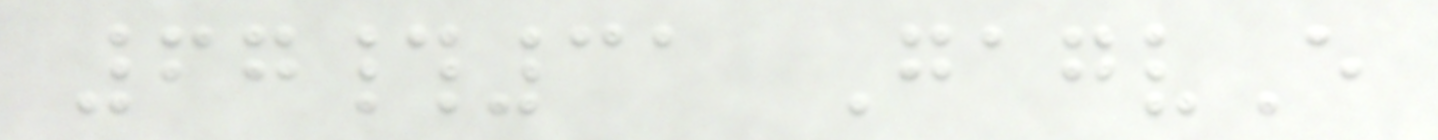67#31 GagvE
